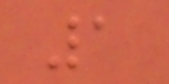1
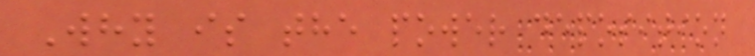Why is the power deposition
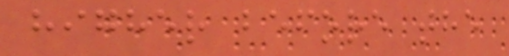higher before the
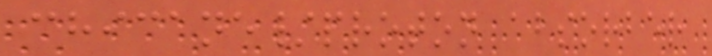chicane/proton absorber
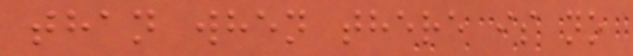than when there is no
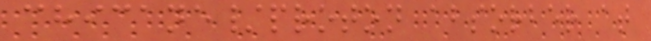chicane/proton absorber at
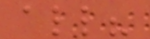all?
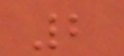2
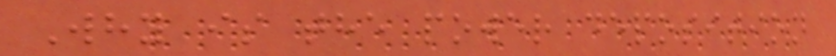Why is the power deposition
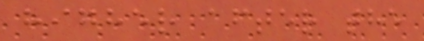higher after the
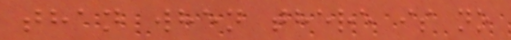than when there is no
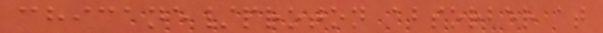chicane/proton absorber at
